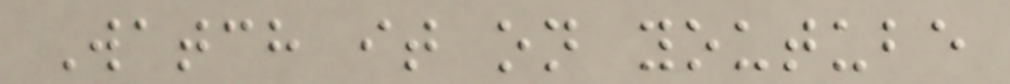Watch it on youtube
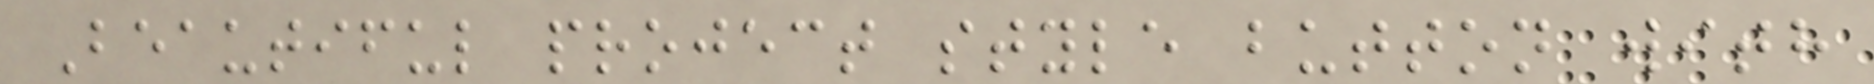Beautiful project style button with
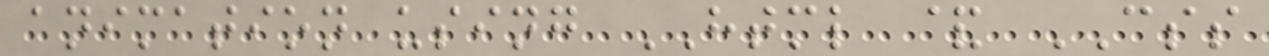animation using HTML & CSS
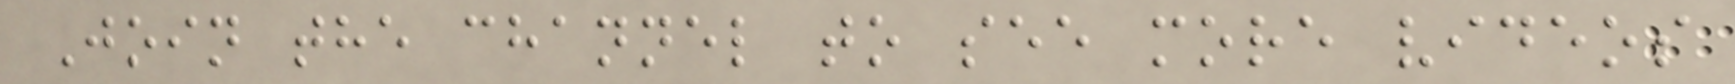Join the channel to see more videos
